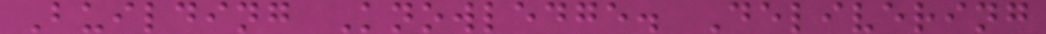Building Knowledge. Delivering
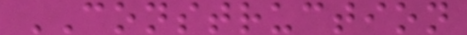CONSTRUCTION
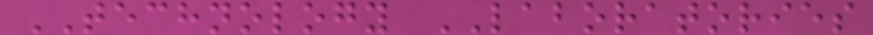TECHNOLOGY LABORATORIES
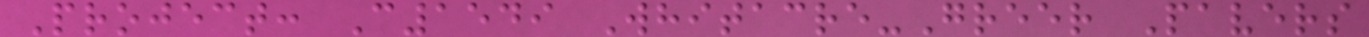Project: C1549 Whitacre-Greer Pavers
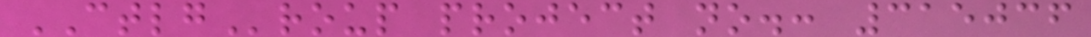CTLGroup project no.: 315036
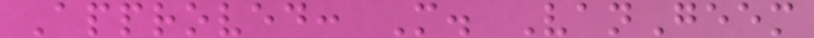Approved: M. VanGeem
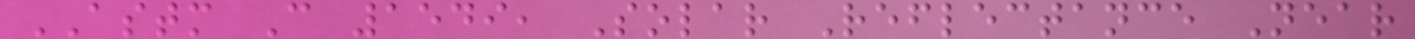ASTM C 1549, Solar Reflectance Near
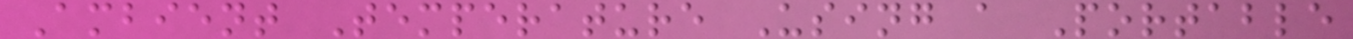Ambient Temperature Using a Portable
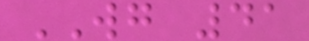WG 41
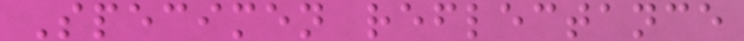Specimen reflectance
